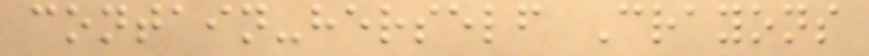contain-herself Crayons
